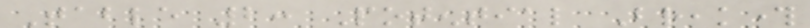Table 2: Potential Breakthrough
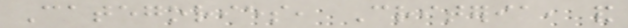Categories, Criteria, and
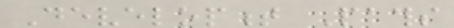Development Paths
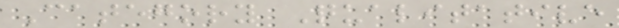Category Qualitative
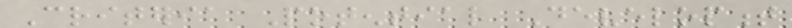Criteria Potential Development
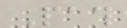Path
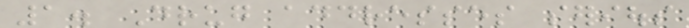1. Drug addresses serious
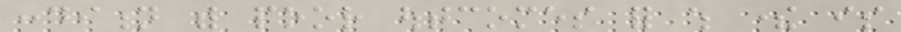condition with poor outcomes for which there is
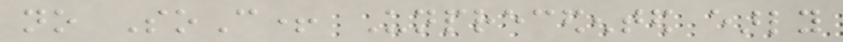no SoC+ Unprecedented early
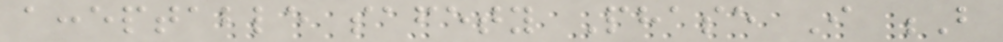acceptable safety Phase I B
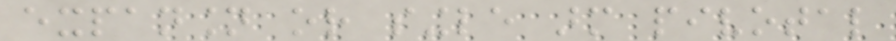expansion or single arm pivotal
